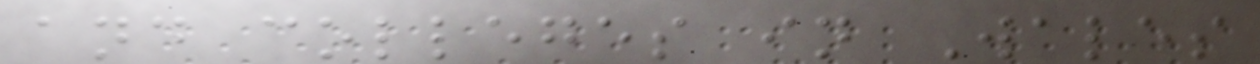and colleges in Wales
